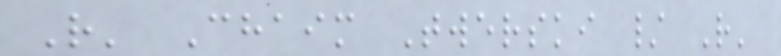R' Chaim Twerski / R'
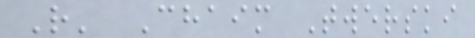R' Chaim Twerski
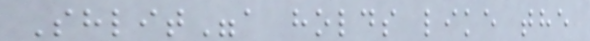Shlit"a holds like the
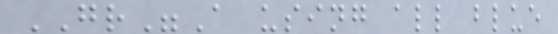GR"A using all blue
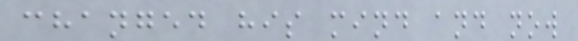changed his mind and now
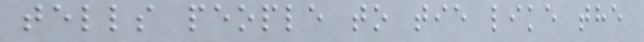tells people to tie like the
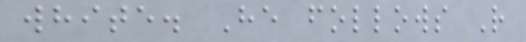white. He follows R
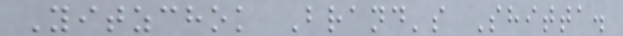Yitzchok Brand's Shitta.
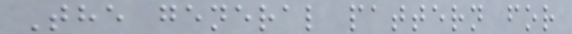The general pattern for
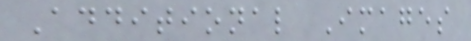Additional Images
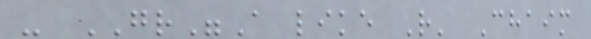- GR"A like R' Chaim
